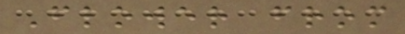Flower from
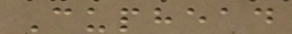Cuphead
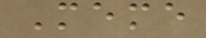Meme
